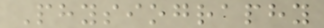Physiography
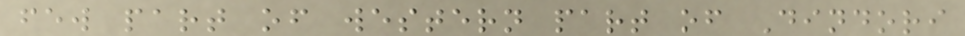few part of western part of Dindori
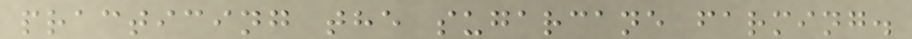practicing the sugarcane farming.
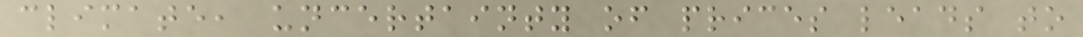climate, uncertainty of prices leads to
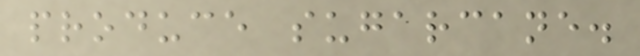produce sugarcane.
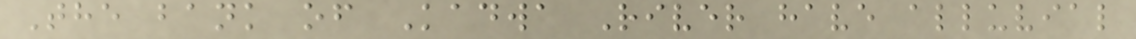The bank of Kadwa River have alluvial
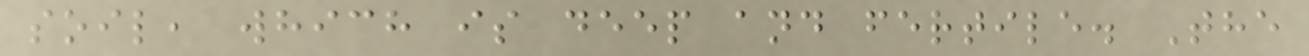soil, which is deep and fertile. The
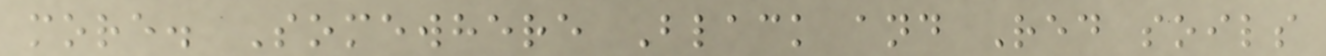more. Somewhere Black and Red soils
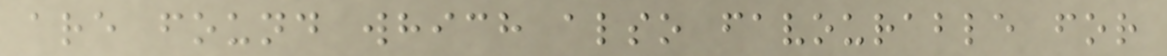are found which also favourable for
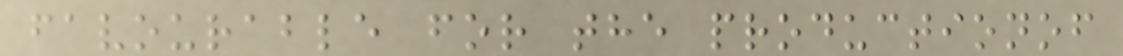favourable for the productionof
